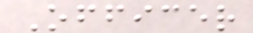Officer
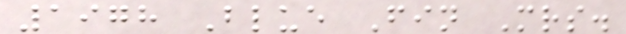1978 Blue Fin Mrs.
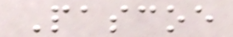Pascoe
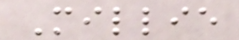Millie
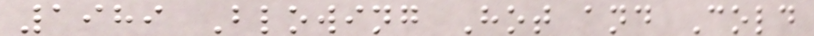1989 Blowing Hot and Cold
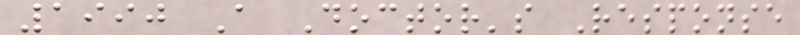1990 A Doctor's Response
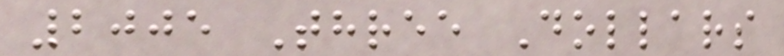2005 Three Dollars
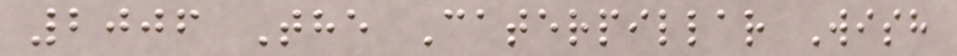2006 The Caterpillar Wish
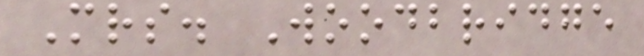Mrs. Woodbridge
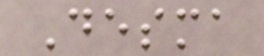Desma
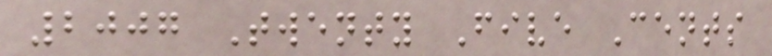2007 Twenty Five Cents
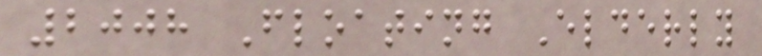2008 Floating Elderly
